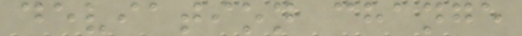deviation change
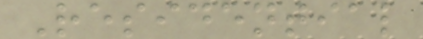Residential
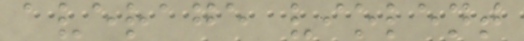average violent
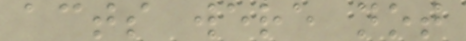acts were not
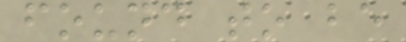found to be
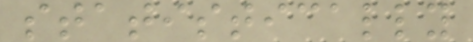statistically
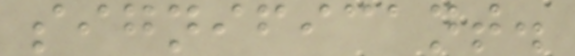significant.
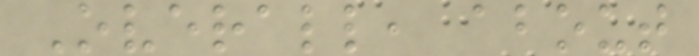Overall, about
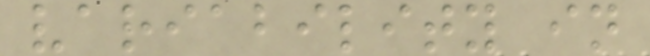variability in
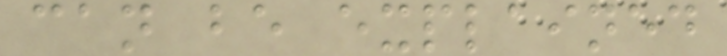can be explained
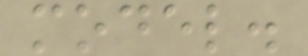model.
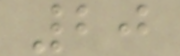20
